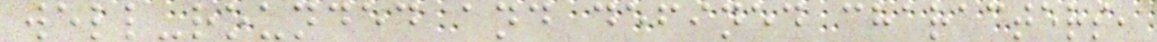well-rounded and defined characters,
